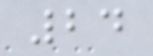24
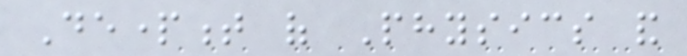Department of Physics and
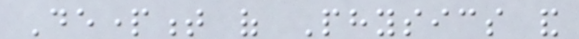Department of Physics and
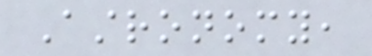Astronomy,
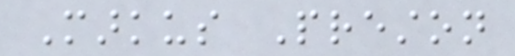Markus Preston
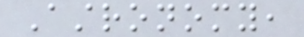Astronomy,
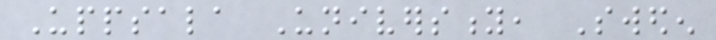Uppsala University, Sweden
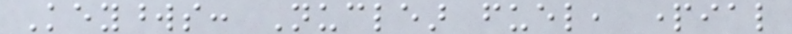Keywords: Nuclear fuel, partial
